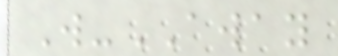W-AWAY
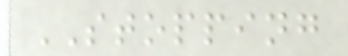STOPPING
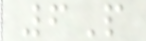6P
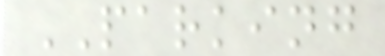PARKING
